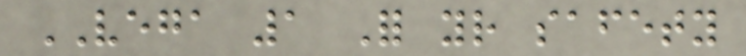VEGA 1 For your safety
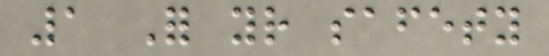1 For your safety
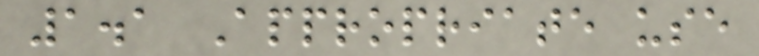1.1 Appropriate use
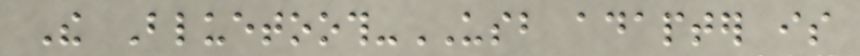The Bluetooth-USB adapter is
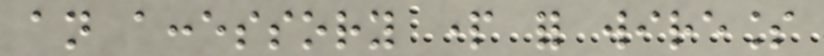an accessory part for wireless
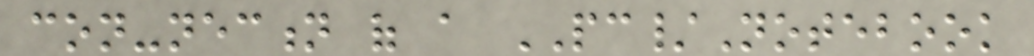con-nection of a PC/Notebook
